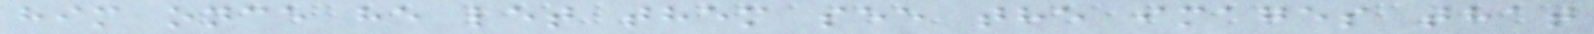him once he let them see the images that
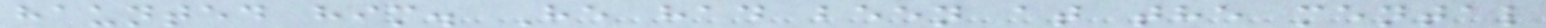haunted him. He had been at the mental
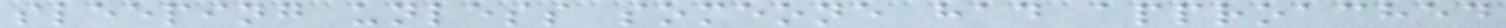sleeping unless someone had approached
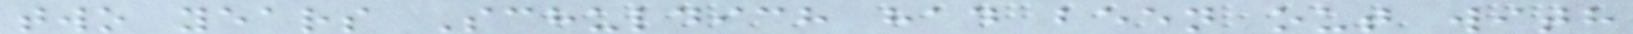two years Schuldich had been out with
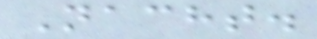Nacht.
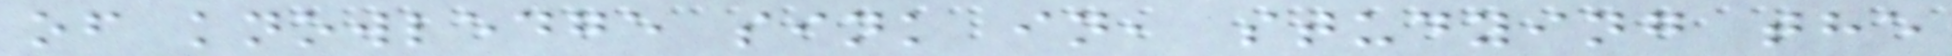of knowledge sink in, studying the
